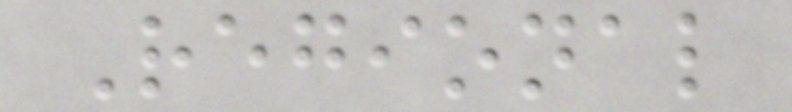Regional
